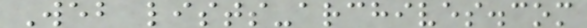Web lists-archives.com
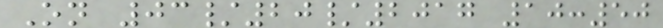On 03/20/2017 10:50
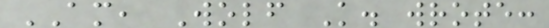AM, Wolf K. wrote:
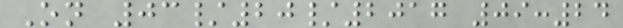On 03/20/2017 09:24
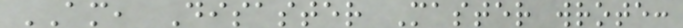AM, Disaster Master wrote:
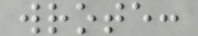wrote:
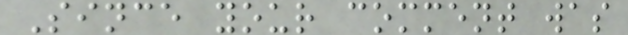Since your comment was
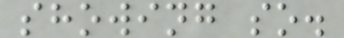showing so.
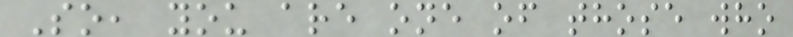So, you are one of those who
